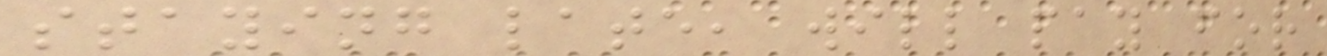staying late, will pay for
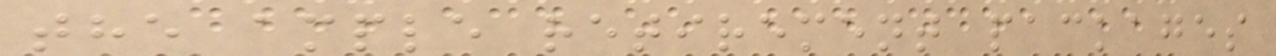the ample retirement packages
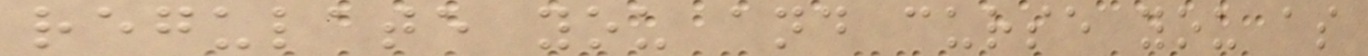regulate you and curse you as
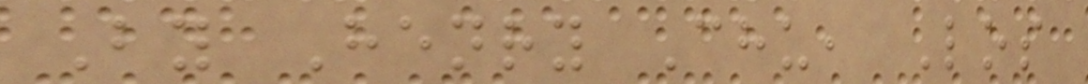By Henry Chu, Los
